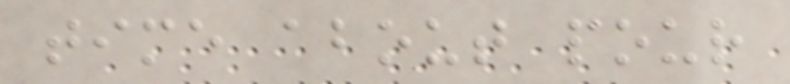time about pour
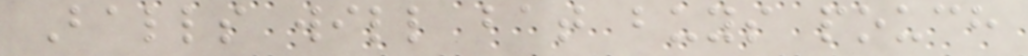Balls will bat buys pouch
